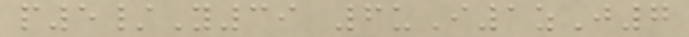p5/Y39 6uI1zJ7
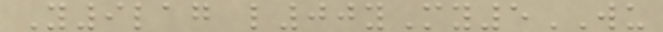Y9lag l00yMy5WU
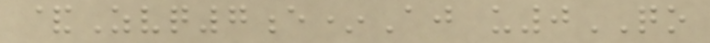&Zvq7e*Aj u0QO
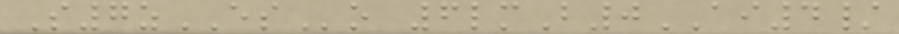S7zESo 6lmB0AI4/
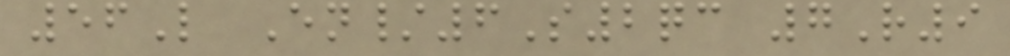56L En/6S2qc 7R9
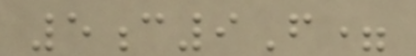5c9F=
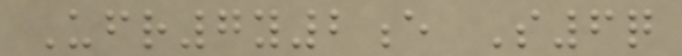Ufr7y2e S6q
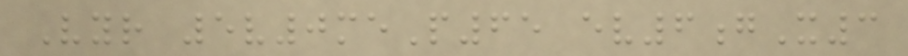Vyr 5v0meP65 ev6gX3
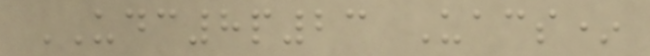UDC8p23 Uacs*
